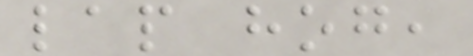lap hog,
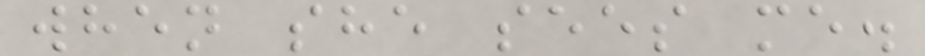when she sees me.
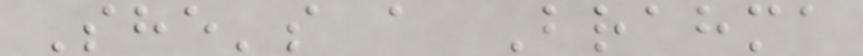She's a Brahma
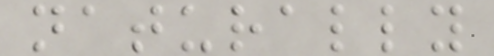naturally
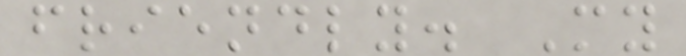friendly. My
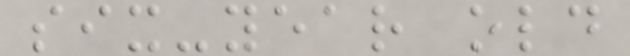six-year old
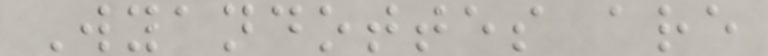Wyandottes are
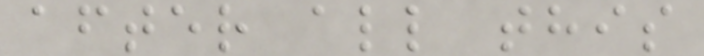after all this
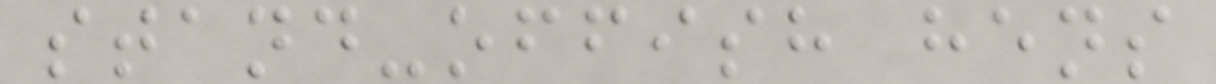stand-offish hens
